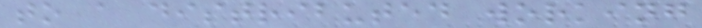to a distributed working
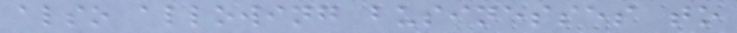also allowing businesses to
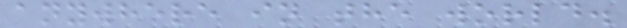anywhere in the world.
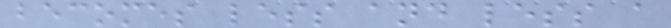becomes less and less a
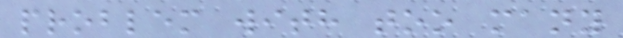problem with too many
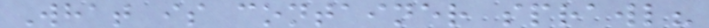What is container sprawl?
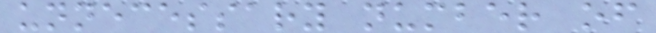unnecessary number of
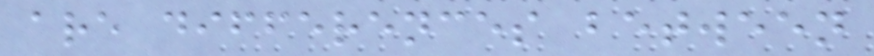are differences between
